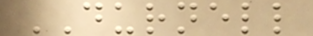DURNELL
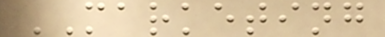MARKETING
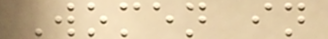Women in
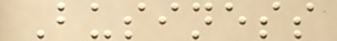Business
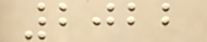2022
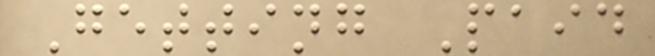Getting Paid
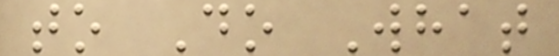to Do What
